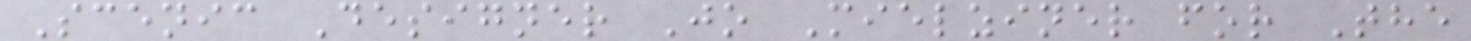Scenic Designer Jo Mielziner for The
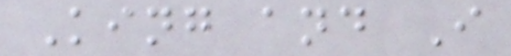King and I
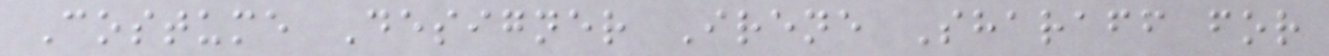Costume Designer Irene Sharaff for
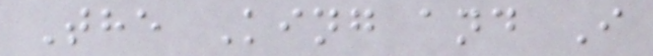The King and I
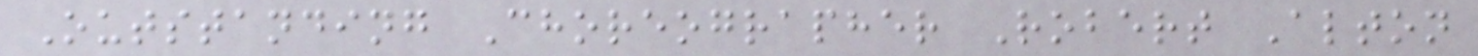Outstanding Choreographer Robert Alton
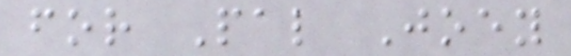for Pal Joey
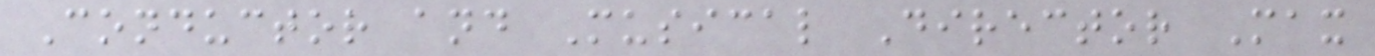Conductor and Musical Director Max
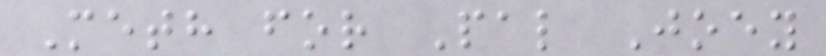Meth for Pal Joey
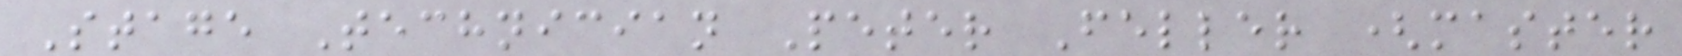Stage Technician Peter Feller (master
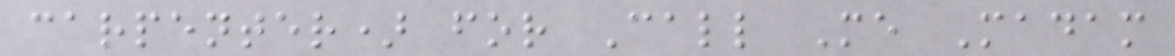carpenter) for Call Me Madam
